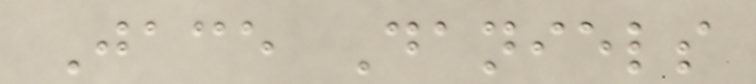Jace Daniels
